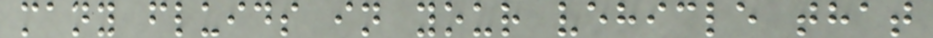many fluids in your vehicle that
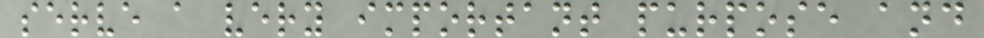serve a very important purpose and
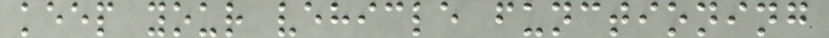keep your vehicle functioning
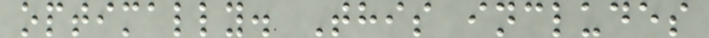optimally. This includes
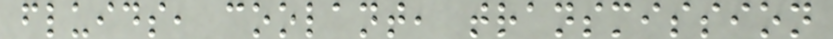fluids, coolant, transmission
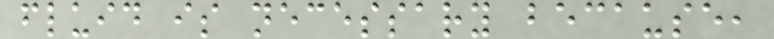fluid is necessary because,
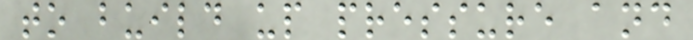to build up pressure and
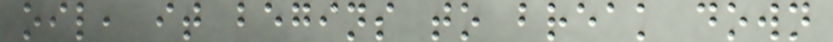oil, it begins to break down
